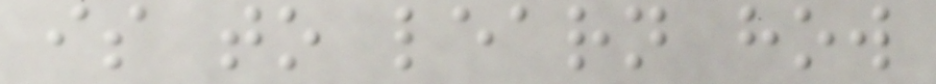is to learn how
